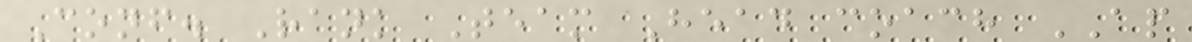Conf. Rank Team Head coach AP
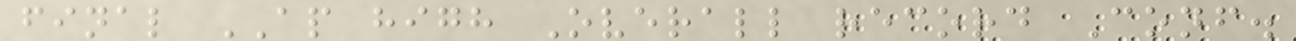final AP high Overall record Conf.
